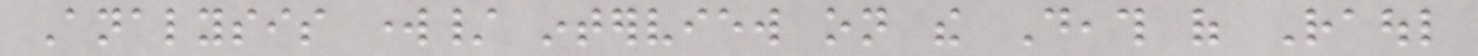Analysis work/ interview on the Death of Raoul
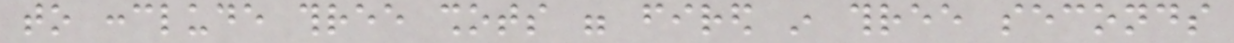to conclude three shots were fired in three seconds
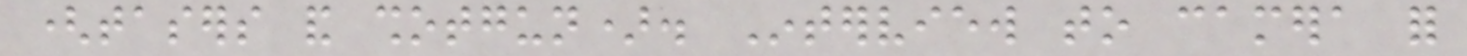(tasers and shotgun). Interview to camera for
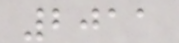2011
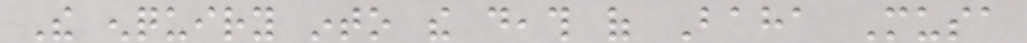The enquiry into the death of Baha Musa
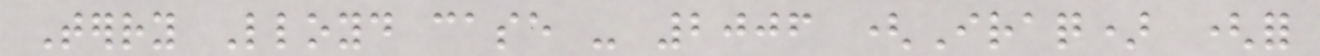Terry Lloyd case - 2006 (Iraq) (for
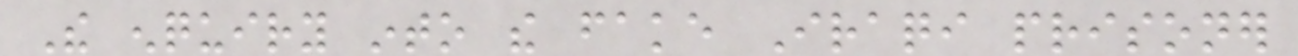The enquiry into the fake Iraqi prisoner
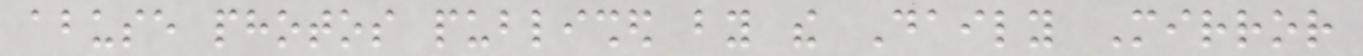abuse photos published by the Daily Mirror
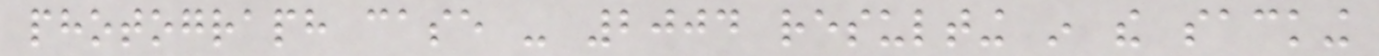photograph case - 2004 resulting in the sacking
